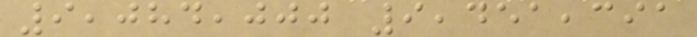9,084,000 9,451,391
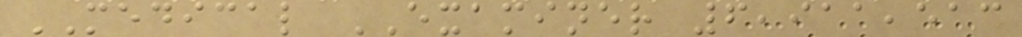MEDICAL EXAMINER 6,911,513
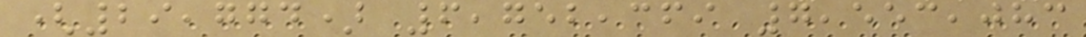(29,774) 6,752,369 7,553,083
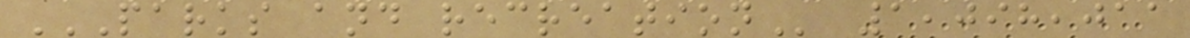PARKS AND RECREATION 1,098,011
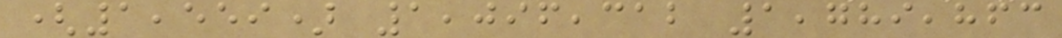(1,559) 1,096,312 1,789,863
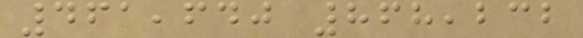461,640 868,232
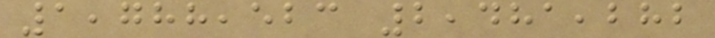1,788,523 2,481,282
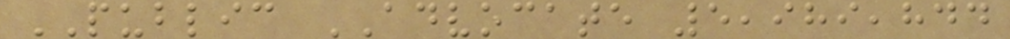PUBLIC ADVOCATE 5,989,844
